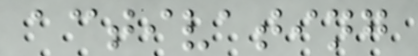activating
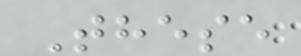These
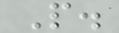P.
